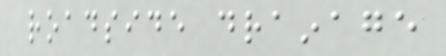roadside drainage
